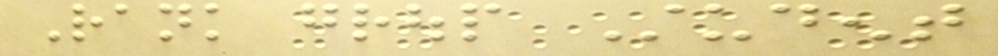Rank group Student
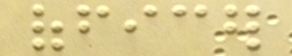officer
